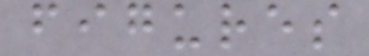figures
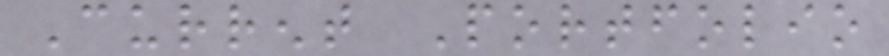Current Portfolio
